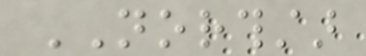NORTHSTAR
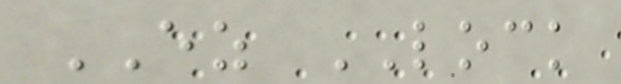EZ LOCK
